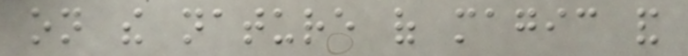on the nature of magic and
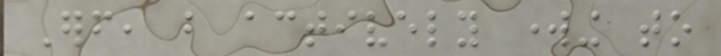Erf, but actively working to
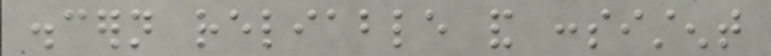discern reliable and consistent
